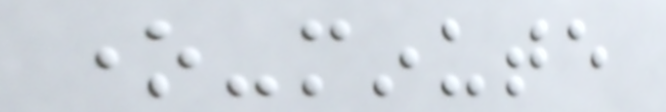one-minute
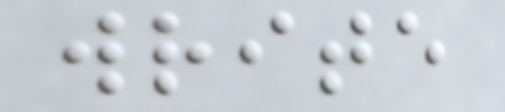write
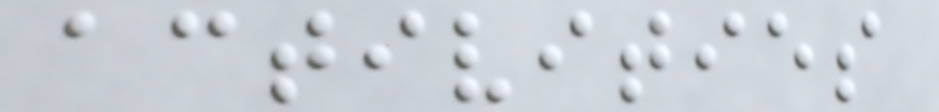activities
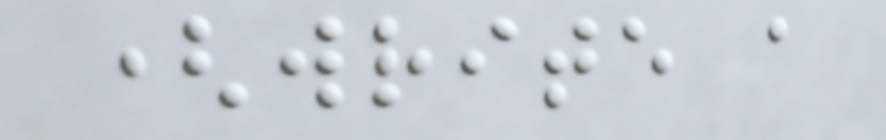(write a
